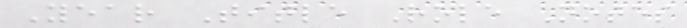Year Title Role Notes
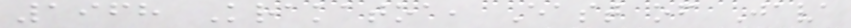1968 Krakatoa, East of Java
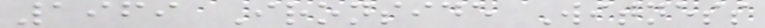1969 Ironside Witness
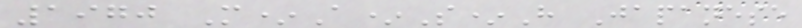1970 M*A*S*H Japanese
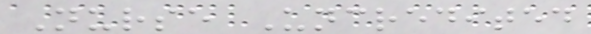Nurse Uncredited
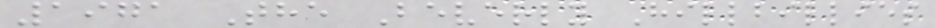1971 The Beverly Hillbillies
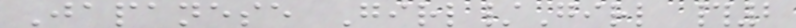Japanese Girl/Girl #2
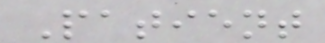Patient
